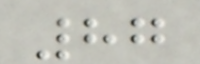87
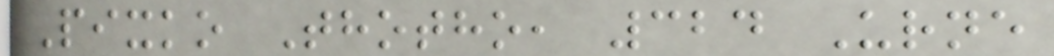Pixko Thotho, 324 Urne
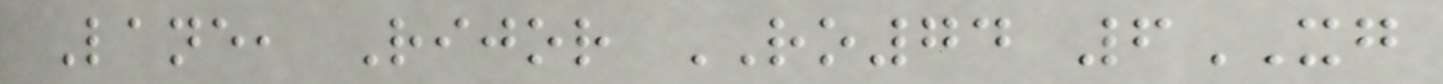Lane, Rijor RO74 6XG
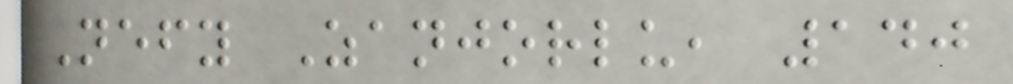Nefy Zanjorlu, 140
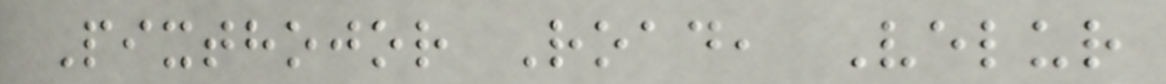Pixthojor Road, Velur
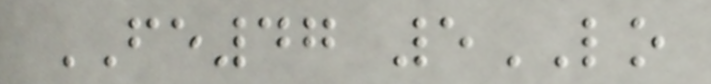FE47 5LO
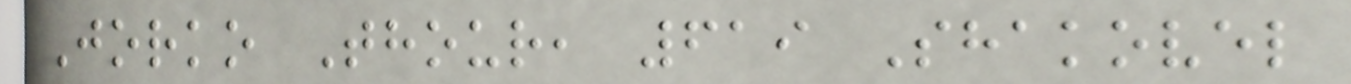Jorko Thour, 619 Shakovel
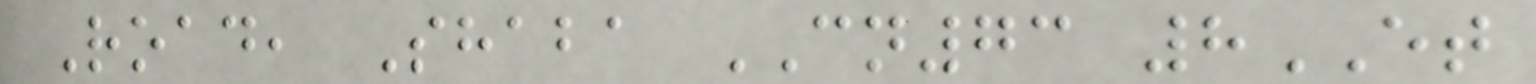Road, Shaba CN73 8ET
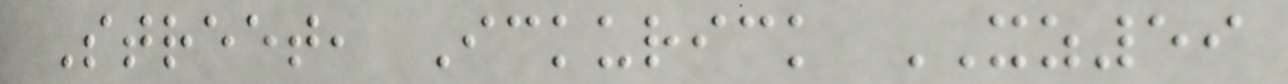Street, Ickurick XZ59
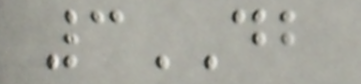3DB
